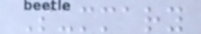Summary
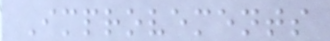Improvements
